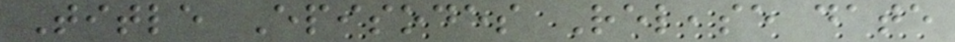Title Episodes Release date
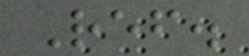Ref.
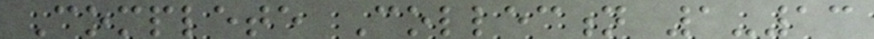Complete Collection 1-13
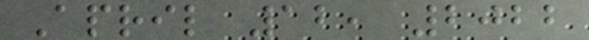April 12, 2022
